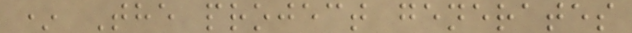* The project generates
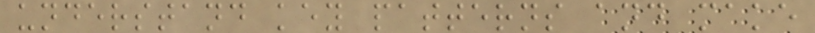understand key patterns and make
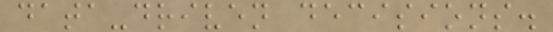data-driven decisions.
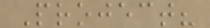Project?
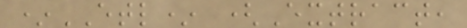*ETL* (Extract,
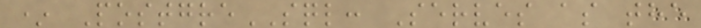* PostgreSQL: Serves as the
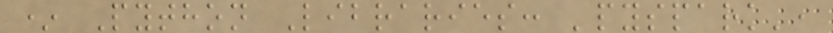* Python Libraries: 'pyspark',
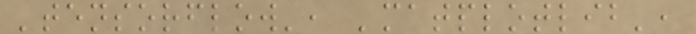'tensorflow', 'matplotlib',
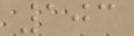103
